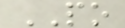PO
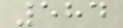584
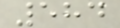584
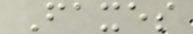Faxes
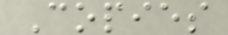Copies
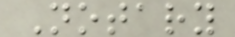Notary
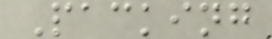Packing
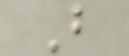B
